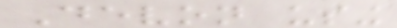Devon using
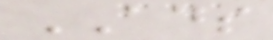ADS
